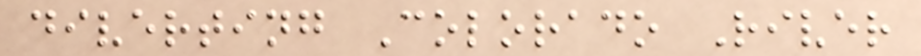diverting Colorado River
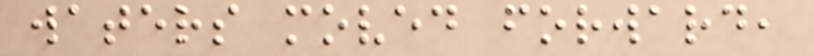waters moved forward,
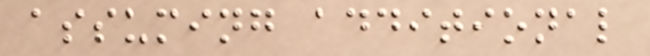assuming additional
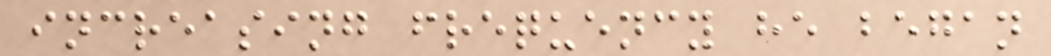increasing frequency he began
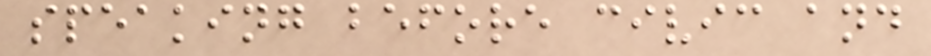speaking before civic and
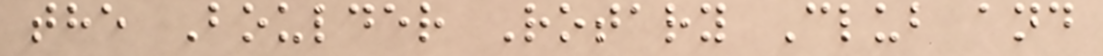the Boulder Rotary Club and
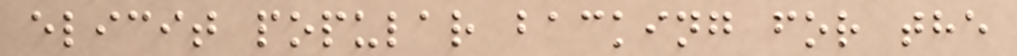elicit popular backing for the
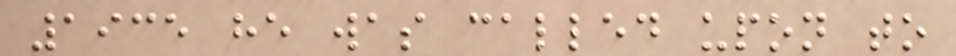1935 he was called upon to
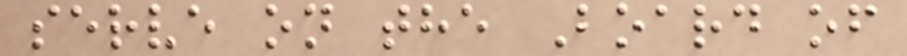serve on the Board of
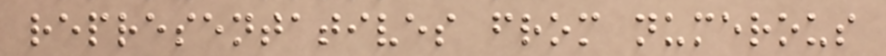representatives from numerous
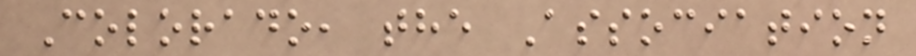Colorado, the Association
